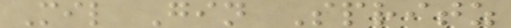Mil Gin Spritz
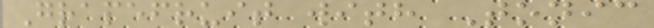Grapefruit with Tonic
